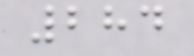284
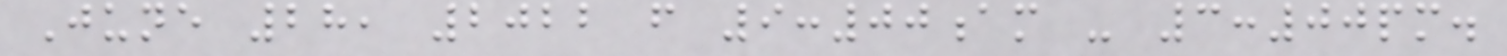June 28, 2022 from 9:00am - 3:00pm.
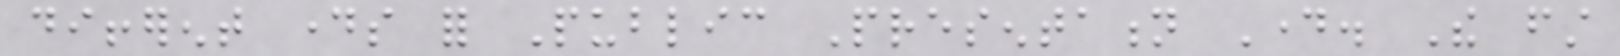different days for Public Presentation Day. The first
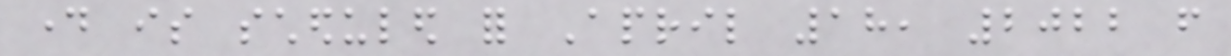day is scheduled for April 18, 2022 from
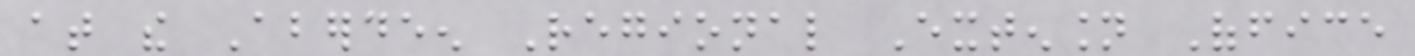at the Aberdeen Regional Extension Office
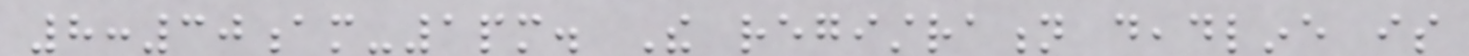8:30am-1pm. The registration deadline is
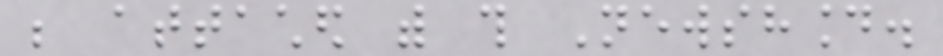be attached with this Newshound.
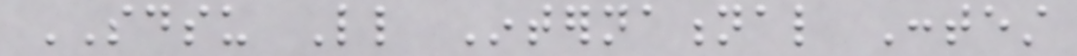SDSU Little International Contest
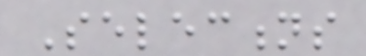Selections
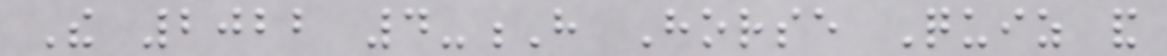The 2022 4-H Horse Quiz and
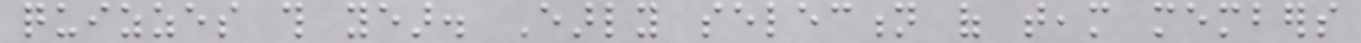quizzes this year. Early selection of team members
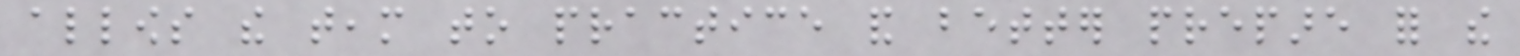allows the team to practice and better prepare for the
